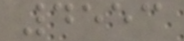4553
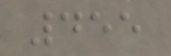455
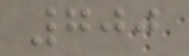700
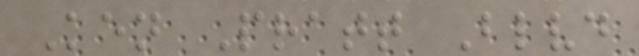Ken Pratt Blvd
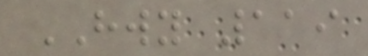HWY 119
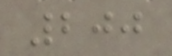200
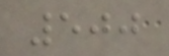500
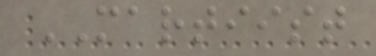MARTIIST
